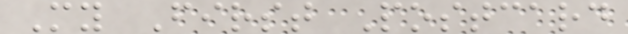My First Postcard
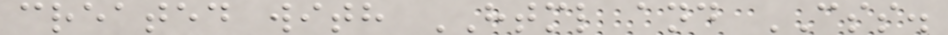created with HTML and CSS.
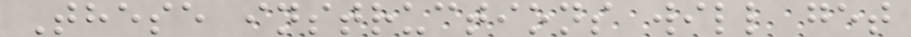These instructions will get
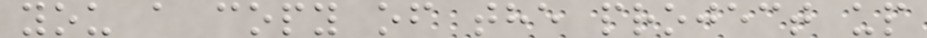you a copy of the project up
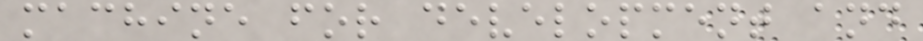machine for development and
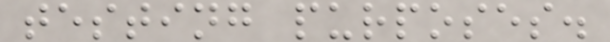testing purposes.
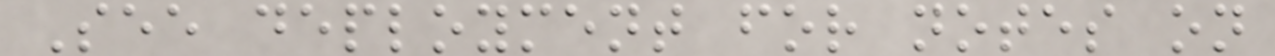See deployment for notes on
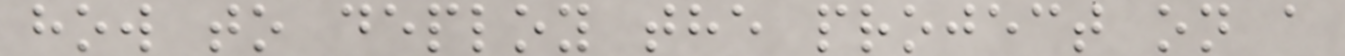how to deploy the project on a
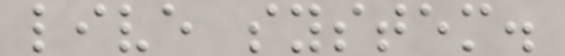live system.
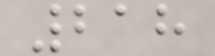218
